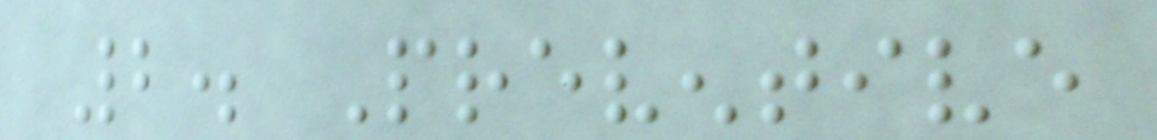2. Preventive
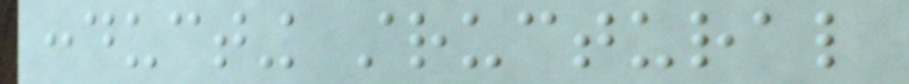conducting structural
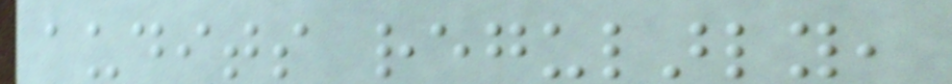audits regularly,
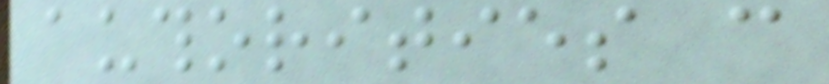authorities can
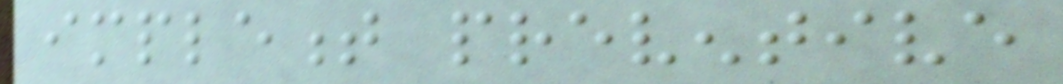implement preventive
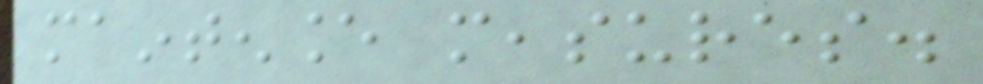maintenance measures.
